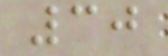30
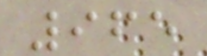965
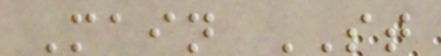Main ST
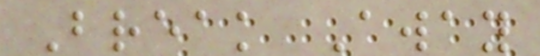Break Away
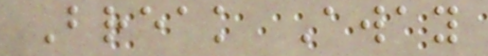Break Away
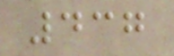437
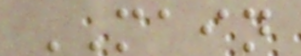MAIN
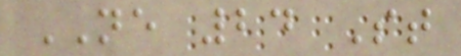NE 24 St
